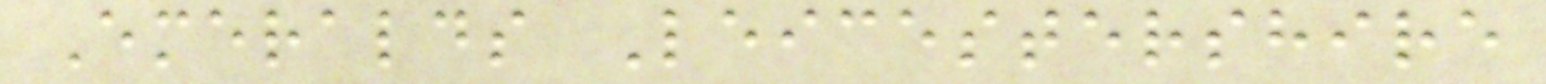Emeralds Leicestershire
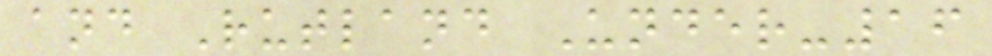and Rutland Under-16
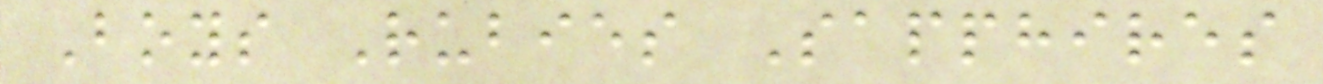Boys Rubies Sapphires
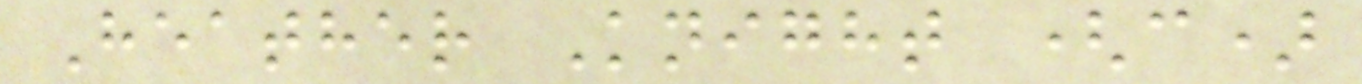Heather Knight (c)
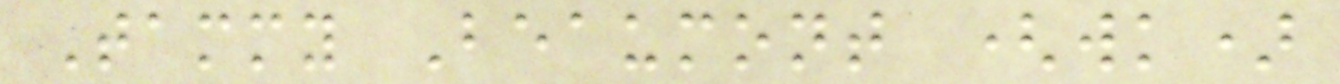Tammy Beaumont (wk)
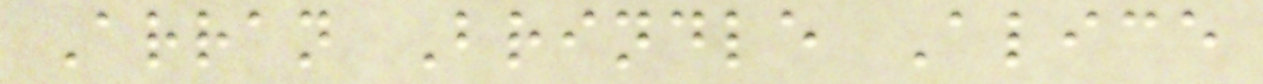Arran Brindle Alice
